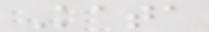Kata
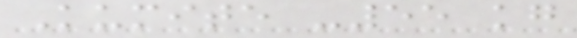Kumite -55 kg
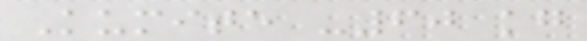Kumite -60 kg
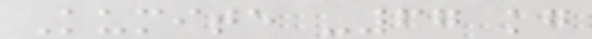Kumite -67 kg
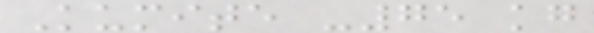Kumite -75 kg
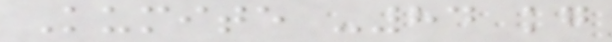Kumite -84 kg
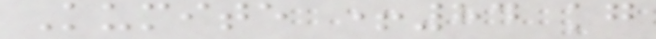Kumite +84 kg
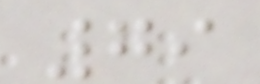79
